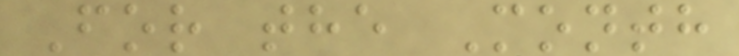For the Month
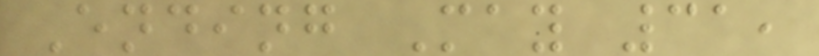Ending May 31,
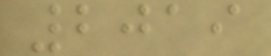2019
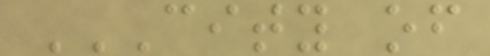CITY OF
